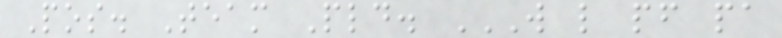Pos. Team Pld. W L PF PA
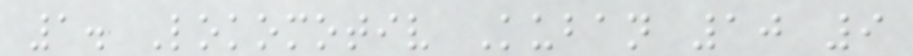1. Lokomotiv Kuban 10 9
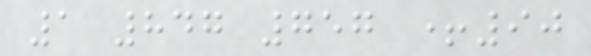1 847 757 +90
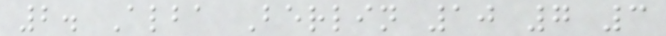2. Alba Berlin 10 7 3
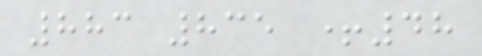883 835 +48
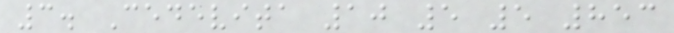3. Cedevita 10 5 5 853
